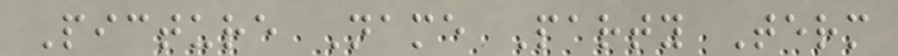Picture Name Party Term
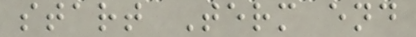start Term end
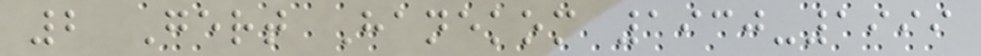2 Gert Hanekom 1930-1999
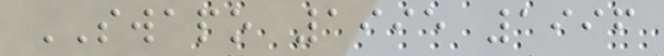SWAPO 1995 1996
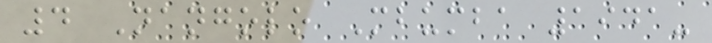4 Nangolo Mbumba 1941-
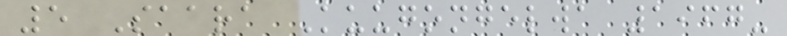5 Saara Kuugongelwa 1967-
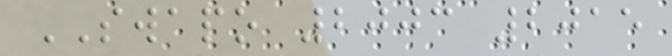SWAPO 2003 2015
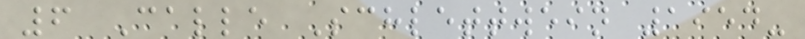6 Calle Schlettwein 1954-
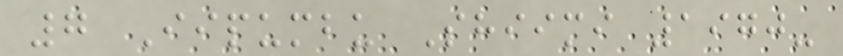7 Iipumbu Shiimi 1970-
